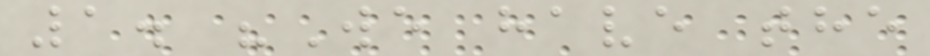1. "We have the
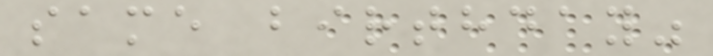same birthday"
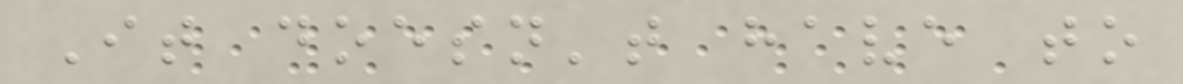It doesn't have to
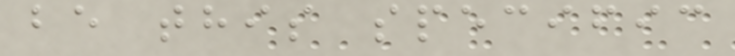be this specific
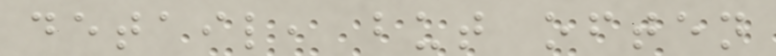detail, but often
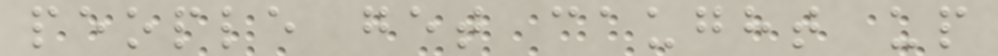people get caught up
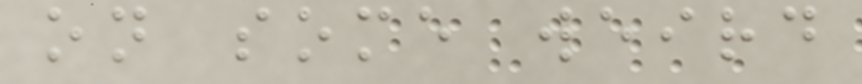on some weird
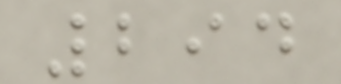294
